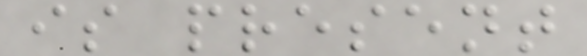is present
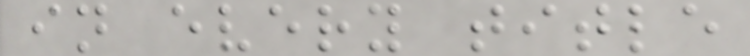in every title
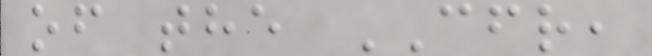of the CFR,
